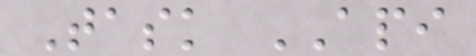Task API
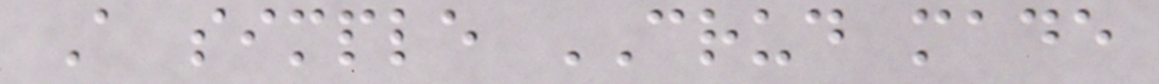A simple CRUD made
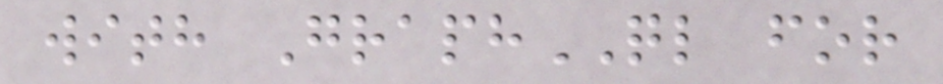with GraphQL for
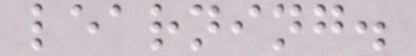learning.
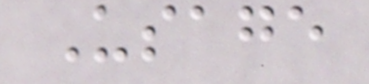Usage
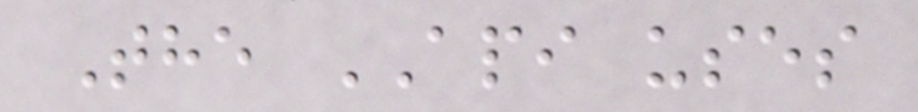The API uses
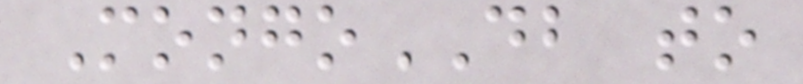MongoDB to
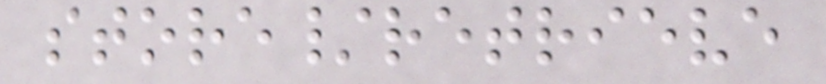store/retrieve
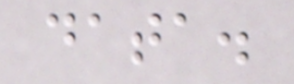data.
